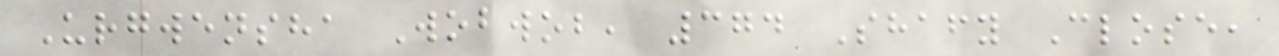Urgwensha Wobwob, 374 Shafy Close,
